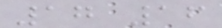17 16
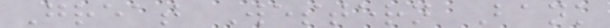Great Western Bank
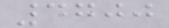4700
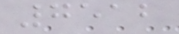7512
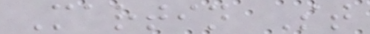Martin St
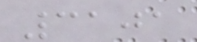3101
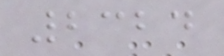2324
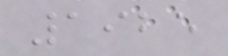1925
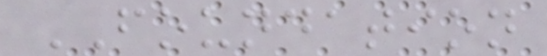FOUNDATION
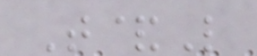T&L
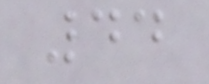44
